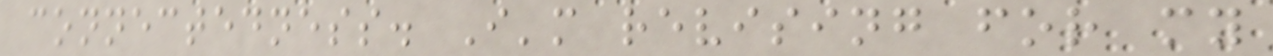connectedness. I'm revising for my
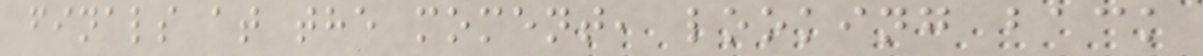finals at the moment, looking back
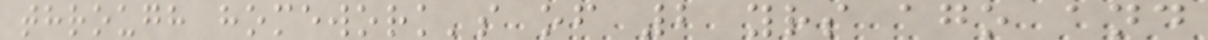through homework's of 2 yrs ago and
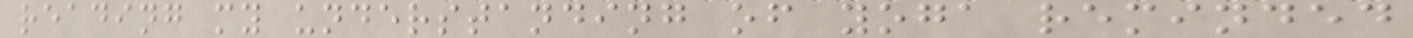reading my understanding of yoga reminded
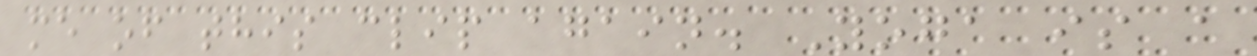me of this clip again. Yoga is a
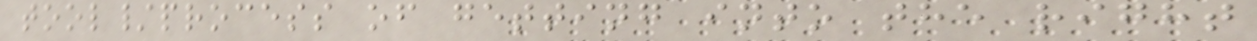tool/process of getting into the right
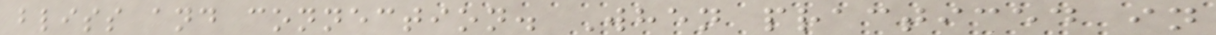bliss and connection. When practiced in
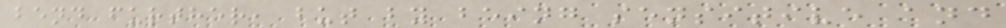bend further, but by being sensitive and
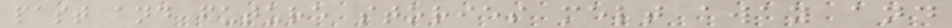past and future stories melt away and
